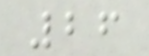26
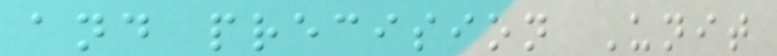and precision Unit
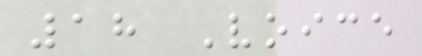18 Voice
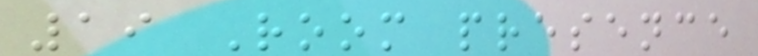19 Room presence
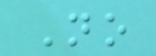No
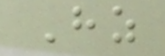Hz
